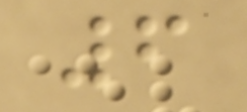6
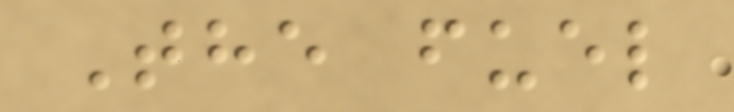The fuel
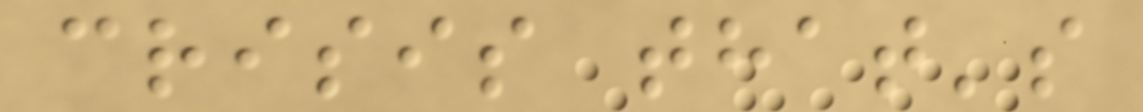crisis that's
